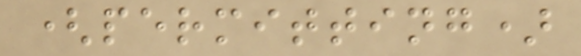(permitting)
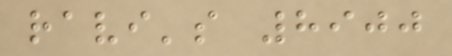ravi's 8900
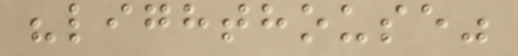"lighthouse"
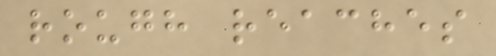rough reaches
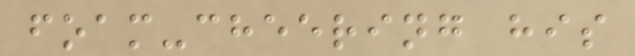foam-cheering his
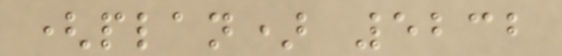(plan) 5232
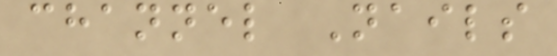channel Nails
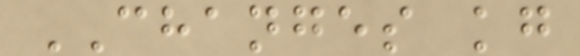CHANGES kg
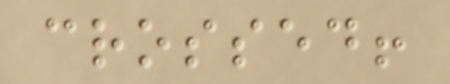crossed!
